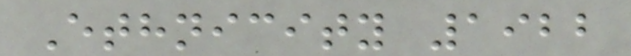Ethnicity 1922
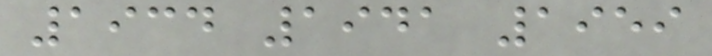1934 1941 1959
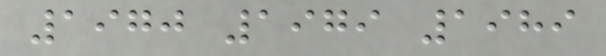1970 1979 1989
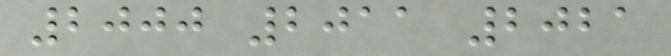2000 2011 2021
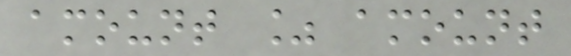amount % amount
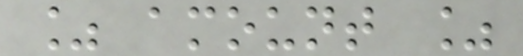% amount %
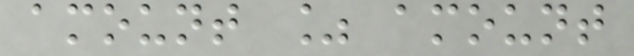amount % amount
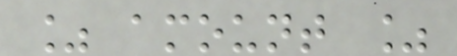% amount %
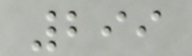299
